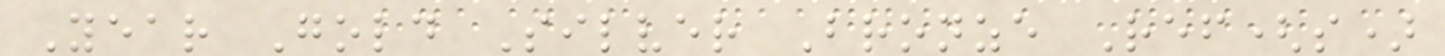Year Gold Silver Bronze Ref(s)
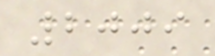2009
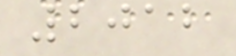2012
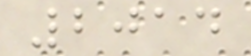2014
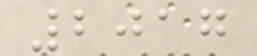2017
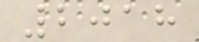2018
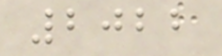2022
